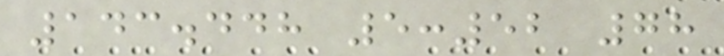143.448 5:52 78
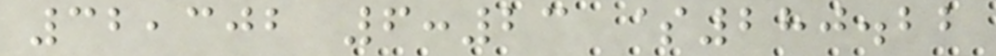32,302 6:23 $280.22
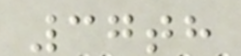37th
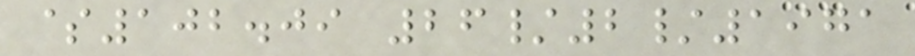$102.09 26/2/1971
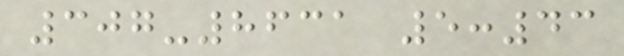307-8631 5:43
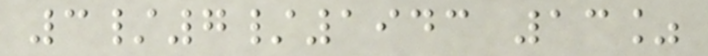3/7/1943 13%
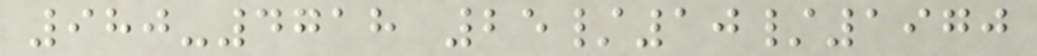980-4718 25/10/1970
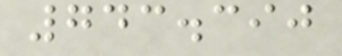743.390
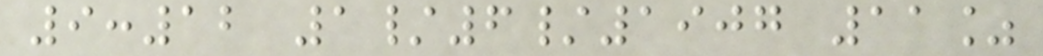9:12 1/6/1907 11%
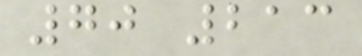70 213
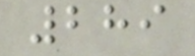289
